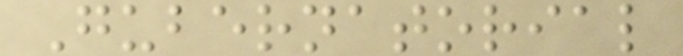Gubernatorial
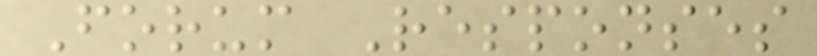Forum Responses
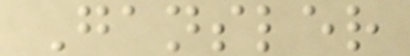Gansler
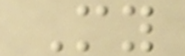My
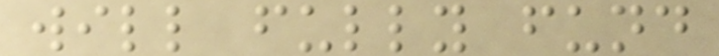will fully fund
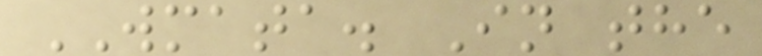WMATA. In the
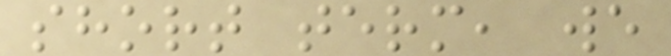short term, we
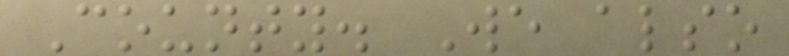County. We also
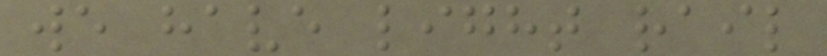we have light rail
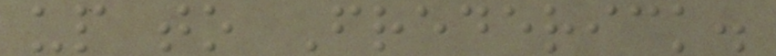up to Frederick.
